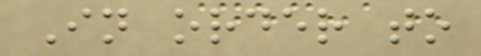In order to
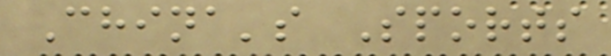China's Sports
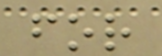for
